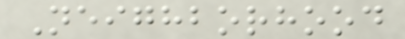Neighborhood
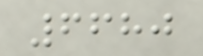6680
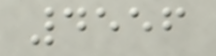4556
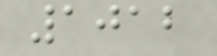1012
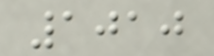1010
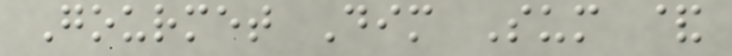Gourmet Dim Sum &
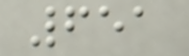651
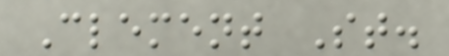Clement St.
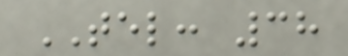TEL: 38
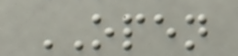OPEN
